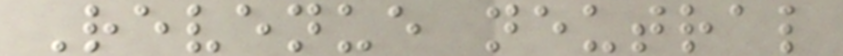Revenue neutral
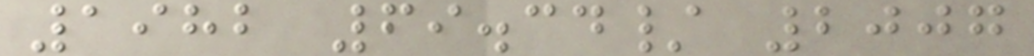1982 69.34/ 2007
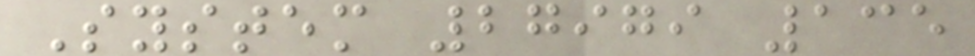System 27979 135
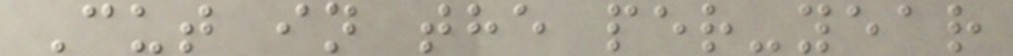Cut in the per-year
